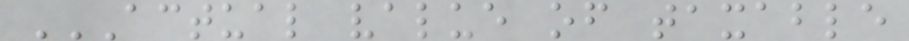ACTUAL VALUE OF TAXABLE
